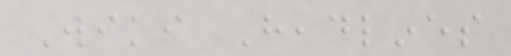Wiki Headlines
